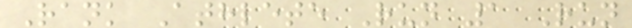Rank Athlete Run 1 Run
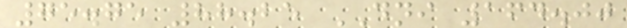75.75 88.25 DNI 164.00
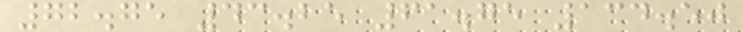72.75 43.25 61.75 134.50
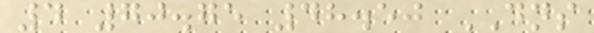4 70.75 48.50 DNS
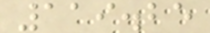119.25
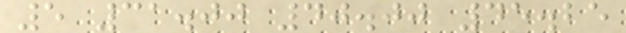5 31.00 40.00 45.25
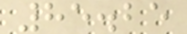85.25
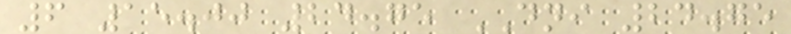6 15.00 24.75 DNI 24.75
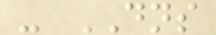- DNS
